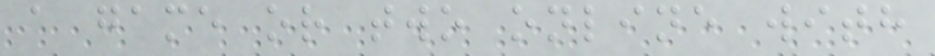a game or two online with
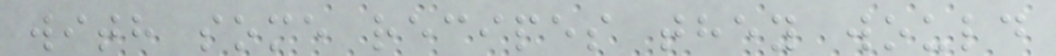with some recipes they would
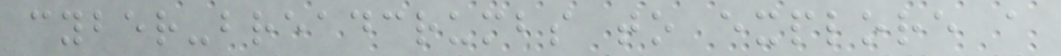cyber-breadcrumbs to explore a
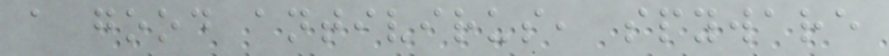a good antivirus, spyware
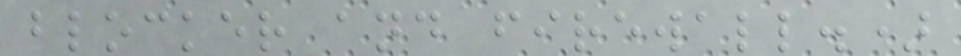blocker and firewall.)
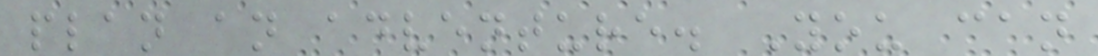plan an adventure. You can
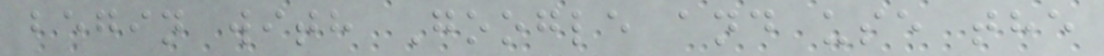begin with Google and use the
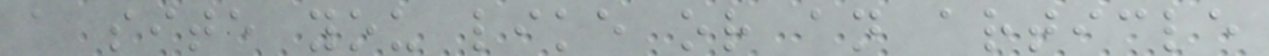a site you like or an article
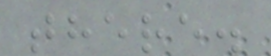there.
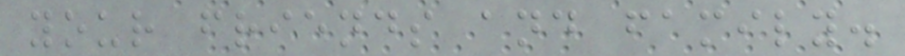your friends and family.
